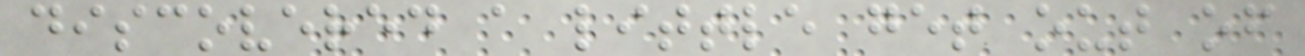discovered a little get out of
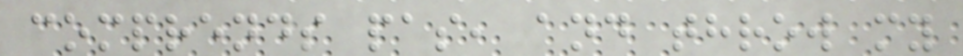comprends pas, and throw my
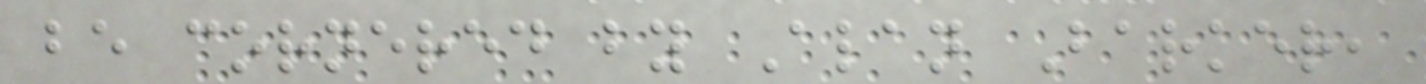be cornered by Alan Barker,
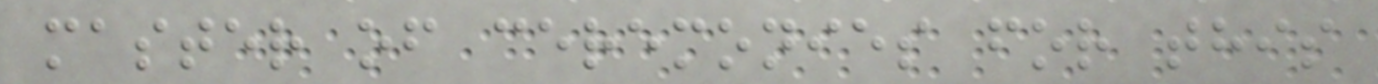master of ceremonies for this
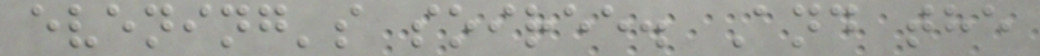evening's soiree. And the
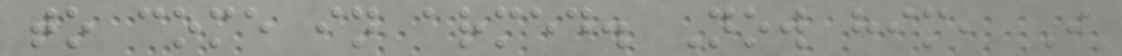to come in armed. Now him, I
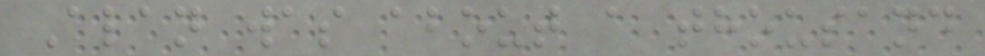Alan was about a thousand
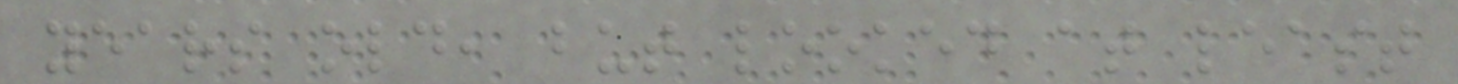years old, but looked at least
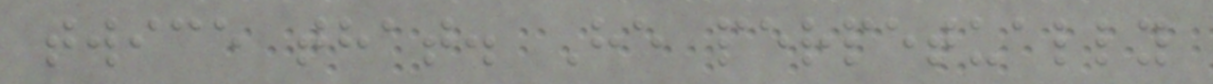twice that. He perpetually
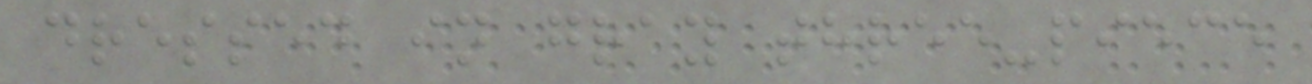dressed in gray three-piece
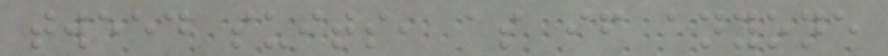tweed suits, as if anyone
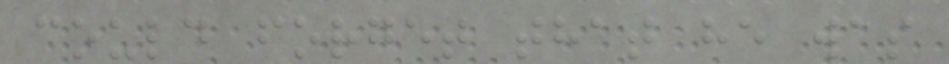could forget that he was
